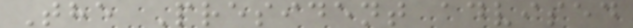The President advised
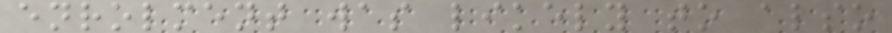enrolment was likely to also
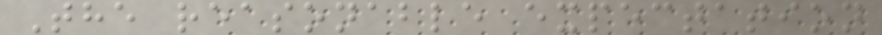The reasonable expectation
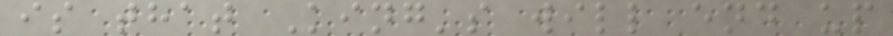is that King's will end up
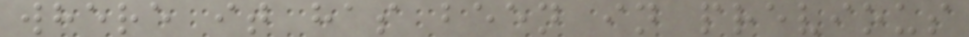where it has been in previous
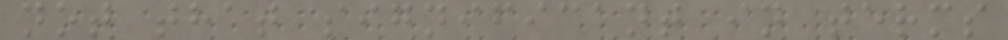not that significant in terms
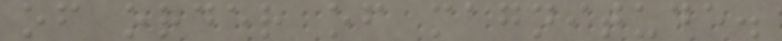of order of magnitude.
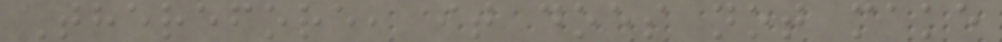Therefore, it does not make
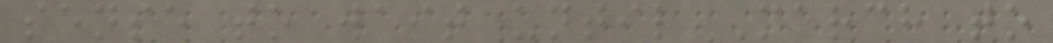sense to wait until March to
